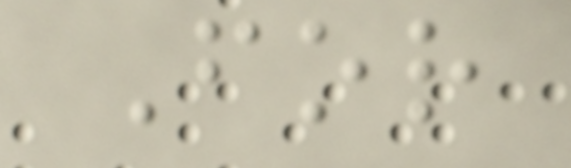For
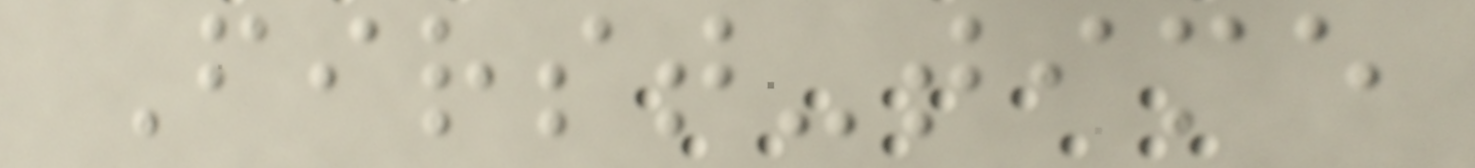First-time
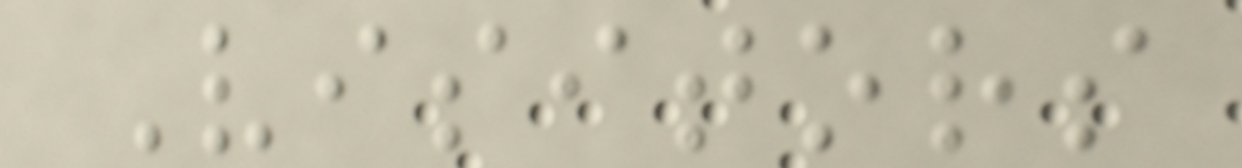Visitors
